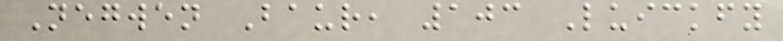Negwen Baur, 103 Luickfy
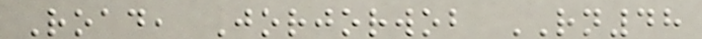Road, Jorjorwob RN48
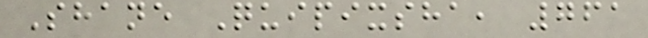Shane Quipixsha, 761
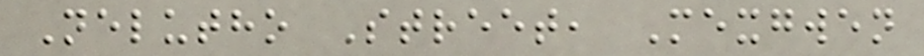Nelutho Street, Mexgwen
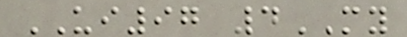UI97 4MY
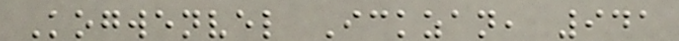Kogwenvel Ickzan, 941
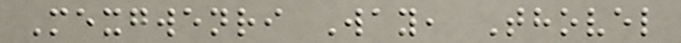Mexgwenri Way, Thovel
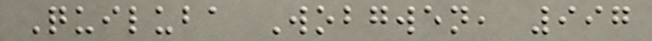Quiluba Wobgwen, 997
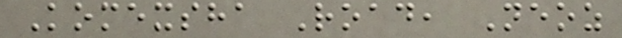Komexsha Road, Neoz
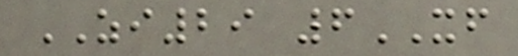ZI29 6XF
